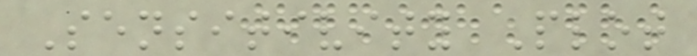Sensitivity Plot
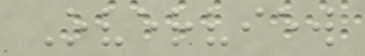Overview
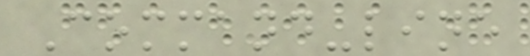Command-line
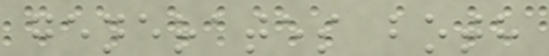generates both
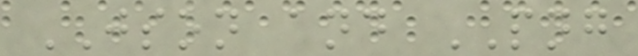JSON and PNG
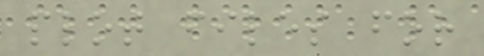plot files for
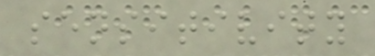sensitivity
